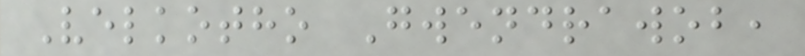Velkotho Gwendrawob,
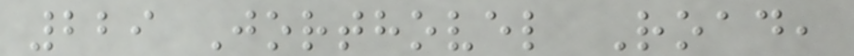229 Jorthovel Road,
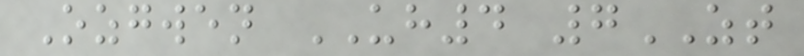Ozgwen UH4 7ZT
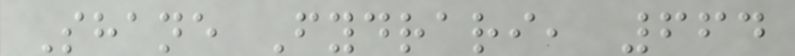Shane Fydrari, 664
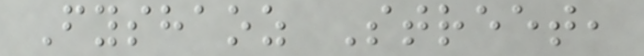Fyshaoz Street,
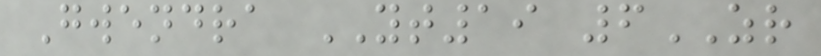Gwendra YT19 6ZR
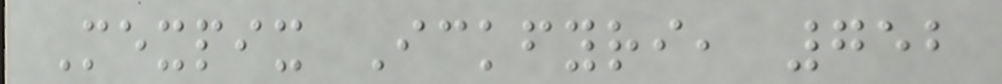Mexpix Ickfyri, 752
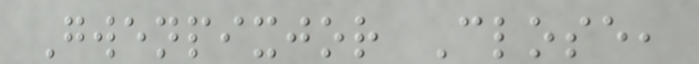Gwenpixjor Close,
